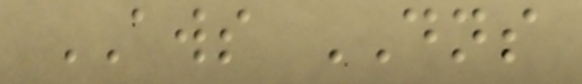AWS DNS
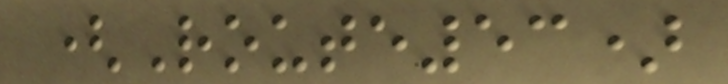(Route53)
